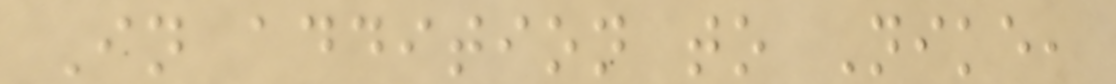In addition to Nike,
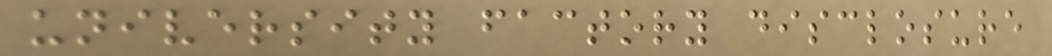university factory disclosure
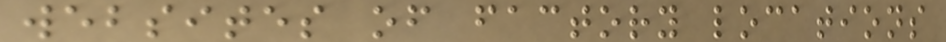websites of factory locations
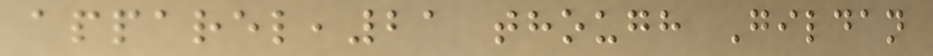apparel,21 though Gildan
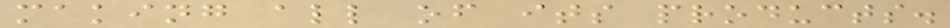making all of its products.
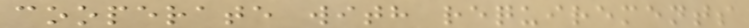cooperate with requirements
